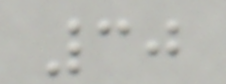30
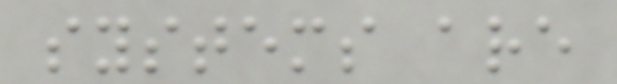systems are
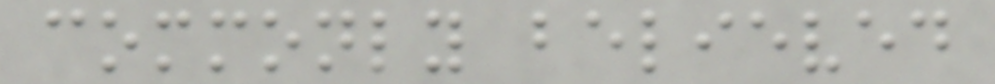commonly believed
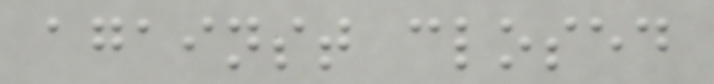against closed
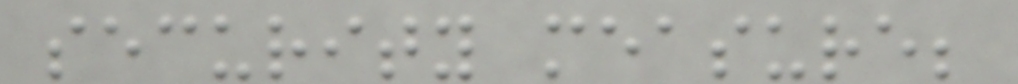security measure;
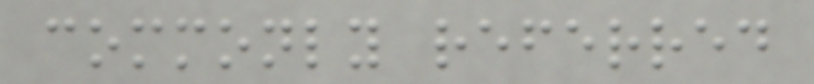commonly referred
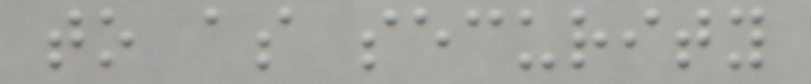to as security
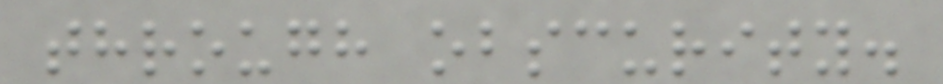through obscurity.
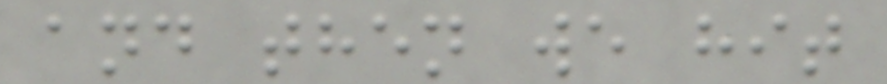and then we hit
